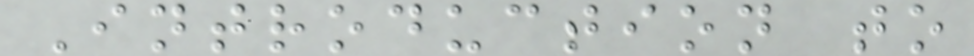Introduction to
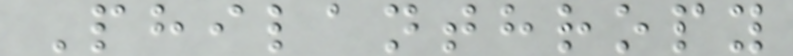Philanthropy
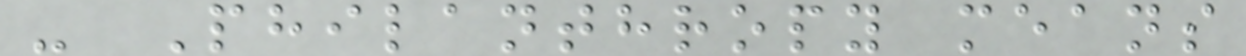- Philanthropy means
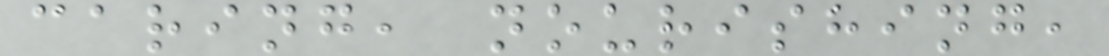caring, nourishing,
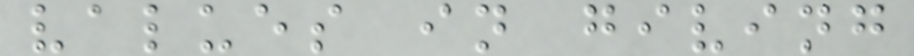values in giving
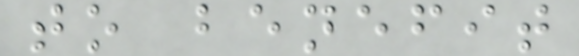to benefit
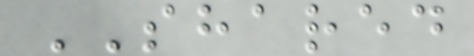SHARED
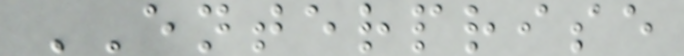ENTERPRISE
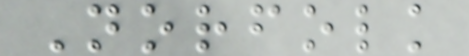Norfolk
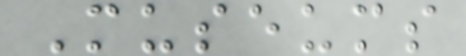Museums
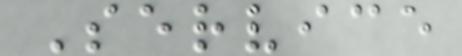Service
